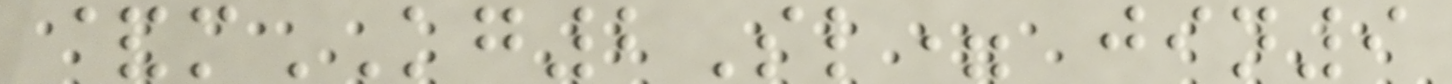&mKG2Sl= jin9
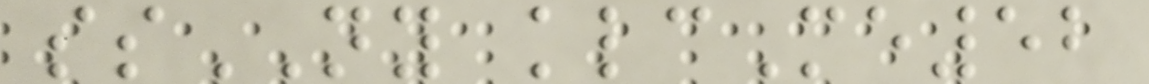ssNY klcMe52
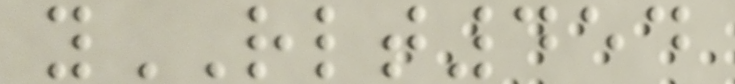yRLT454
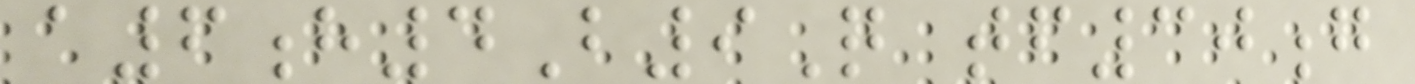a6h4B9Q tf30g
